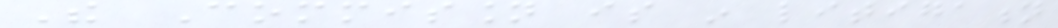The Commission is in litigation
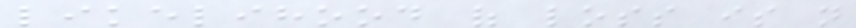likelihood of loss is not
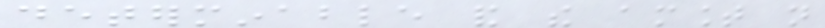determinable and the amount not
